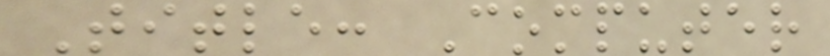Title: Computer
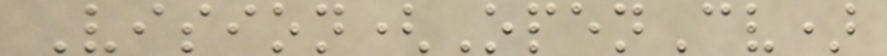Vision(OpenCv)
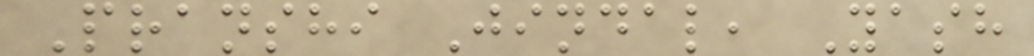Pranshi Jindal, Yash
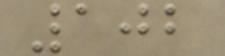102
